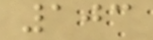103
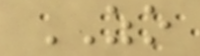ZO
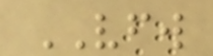VFW
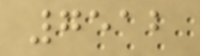7512
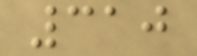310
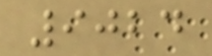9024
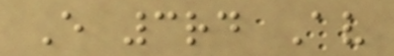E 3rd Av
